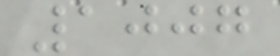1007
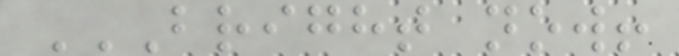BRIGHT NOW!
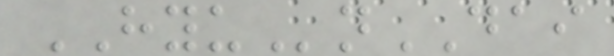HYUnDAI
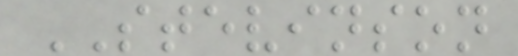STEVINSON
